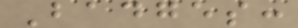Badges:
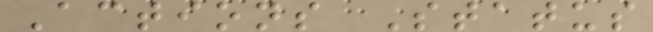Actions Status
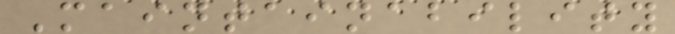Maintainability
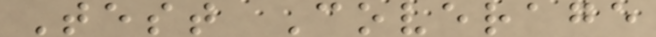Test Coverage
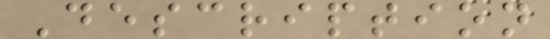Description
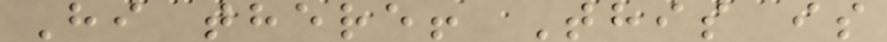Hi there! This is
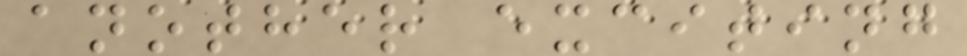another exciting
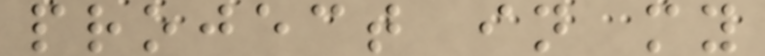project in my
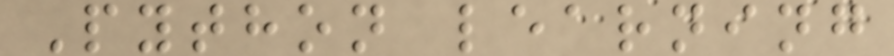Python learning
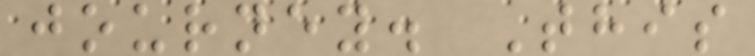journey. This
